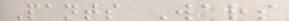Pants Wars
